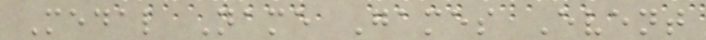Medal Name Games Event
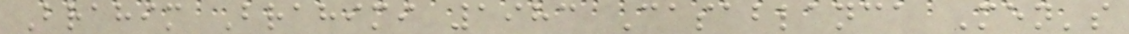Brahim Brahimi 1983 Casablanca Men's
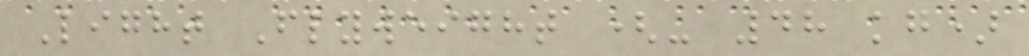Light Flyweight (- 48 kg)
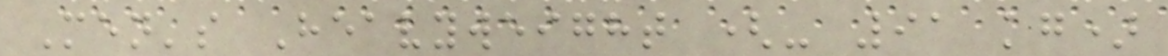Men's Heavyweight (- 91 kg)
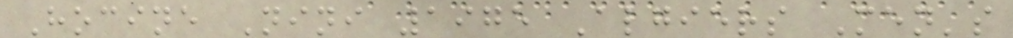Hocine Nini 1975 Algiers Men's
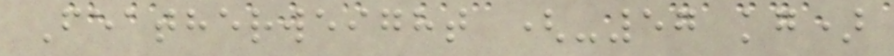Featherweight (-57 kg)
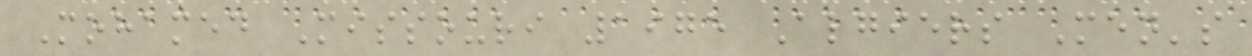Mohamed Missouri 1975 Algiers Men's
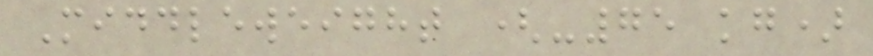Middleweight (-75 kg)
